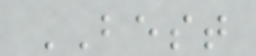BEST
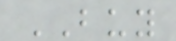BUY
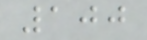100
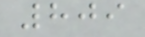809
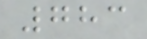783
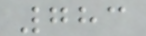783
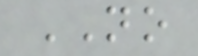NO
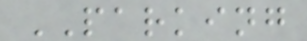PARKING
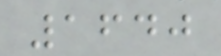1640
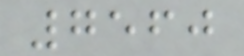7560
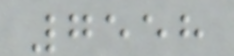7558
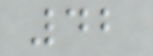42
